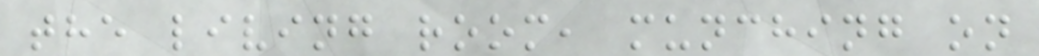the living room, munching on
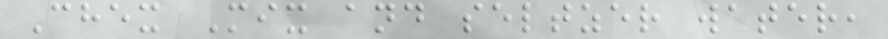Chex Mix and seltzer water,
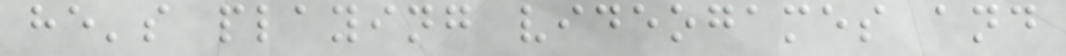he's playing videogames and
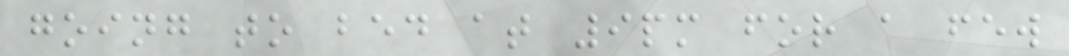going to bed at 9pm for a few
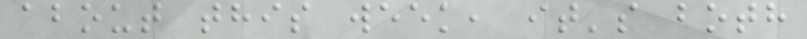about this week, it's both
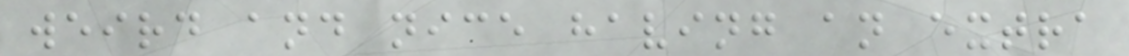weird and nice having an extra
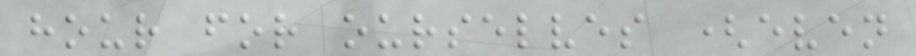hour for ourselves (even
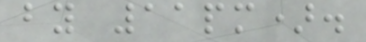by 11pm).
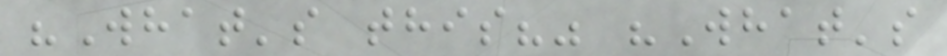"What's this?" "What's
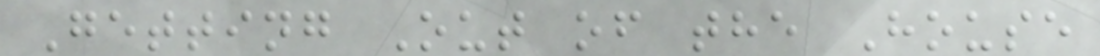Getting Out of the House
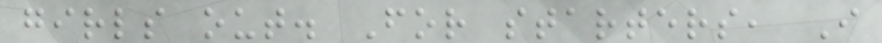girls out. For starters, I
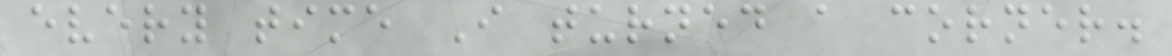every time I turned a corner.
